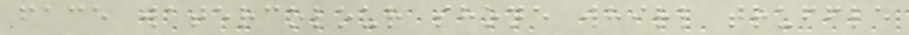face watercolour shone whirl truffle
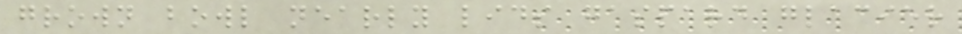grown bowl nearly lids gaspard glacier
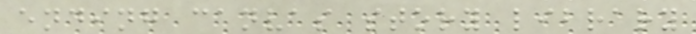ending canvas story library
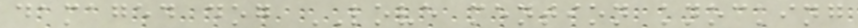damaged dog LOVE mention knocking
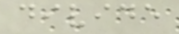divide
